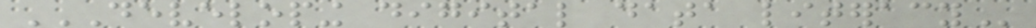DEVELOPING DIGITAL DATA LITERACY
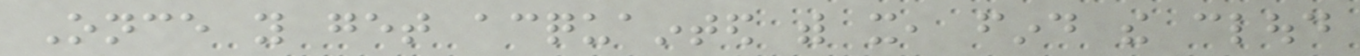Once you get acquainted with it, find the cloud
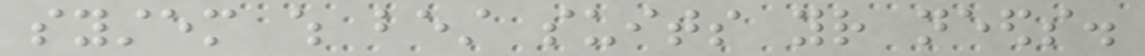system which best suits your needs.
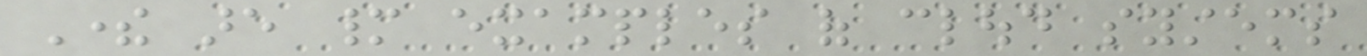There are many examples of cloud systems
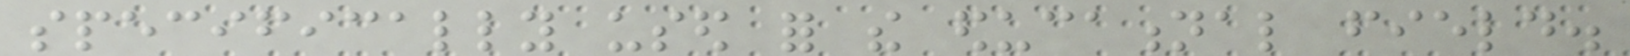specifically used for the educational field.
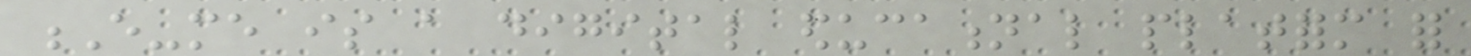E-me is a digital educational platform for
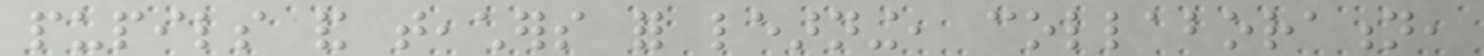pupils and teachers for learning, collaboration,
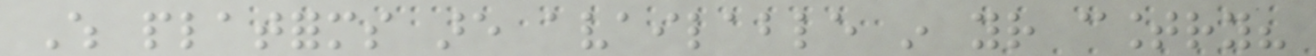Which platforms are available in your country?
